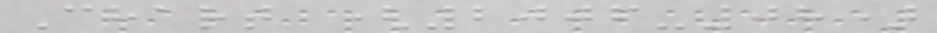Chart (2006-08)
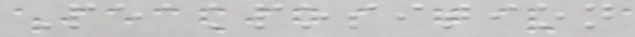Peakposition
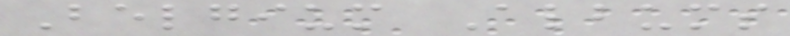Belgium Albums
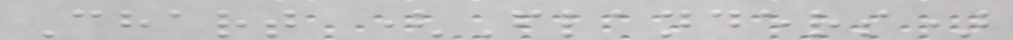Chart (Flanders)
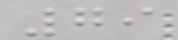79
